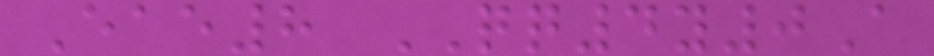Eae8 QQ4y0A
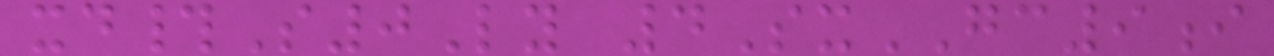xd#S0Ly 4SxGC9i
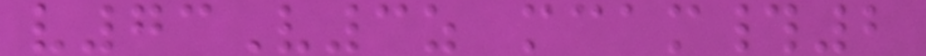v73V3z mcam#2
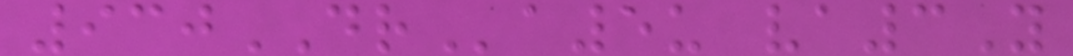930DRa5u va3Y
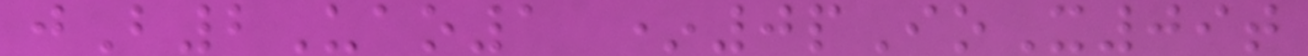jB2Uao1 *0pIoX09t
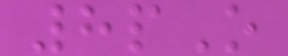8pO
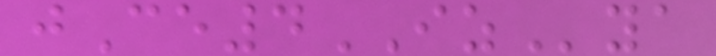jCe4IZya
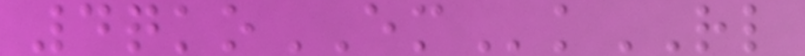4qkoEMkRL
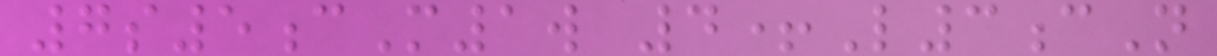7s5cM1w 4+L3cN
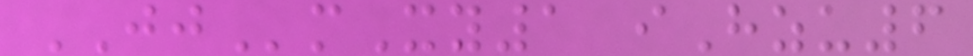JJmXy1 iHzu6
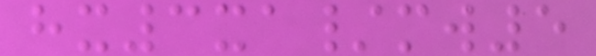hx3xa/mw5
